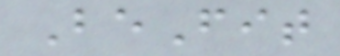BeFit
